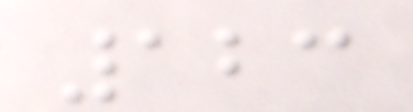123
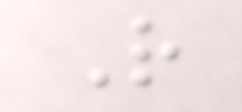R
